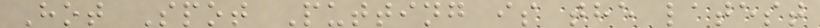Hot Spot Putting is the latest
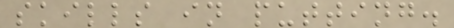skills in putting.
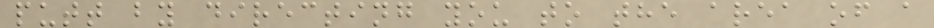putt by directing you to the area of a
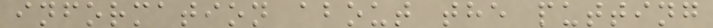information about the putting
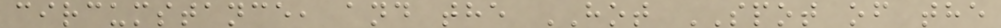circumstance, and the HOT SPOT of the
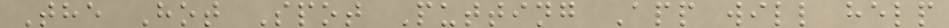The Hot Spot Putting App will help
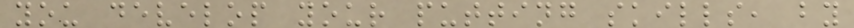you develop your putting skills, by
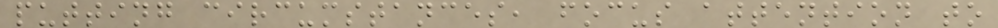putting circumstances, focus attention to
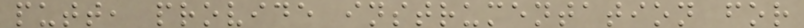putt, provide instrumentation for
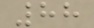88
